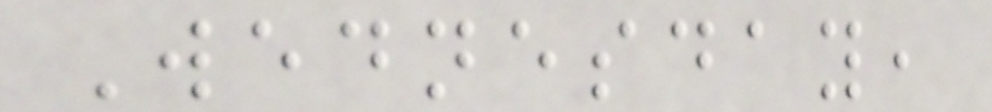Wednesday,
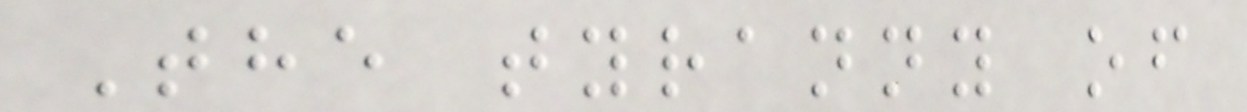The tyranny of
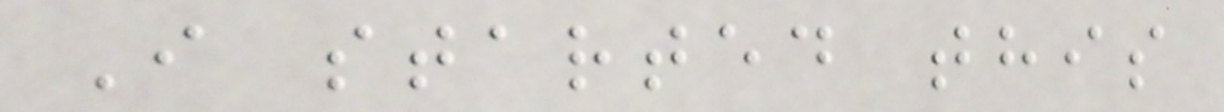I started this
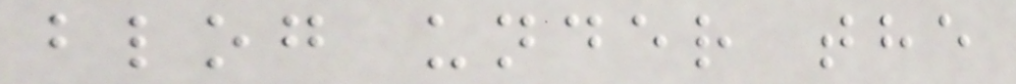blog under the
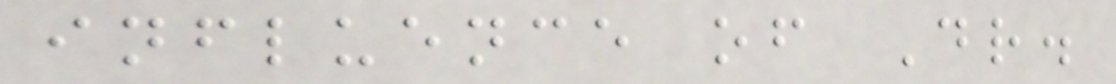influence of Dr.
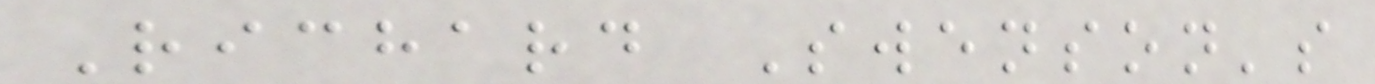Richard Swenson's
